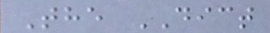The DICT
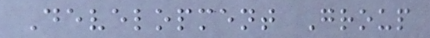Development Group
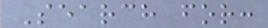Search for:
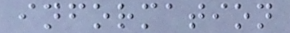information
